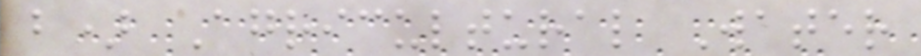b) Agricultural Water
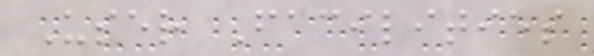User Facilities
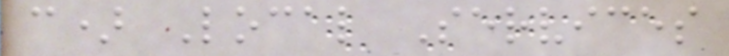c) Local Services
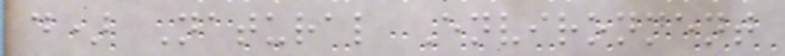d) Natural Environment
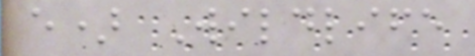e) Wildlife
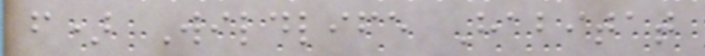f) Wildlife Habitat
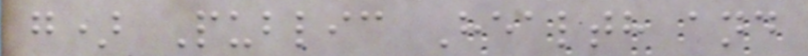g) Public Health and
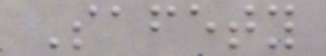Safety
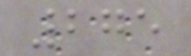275
